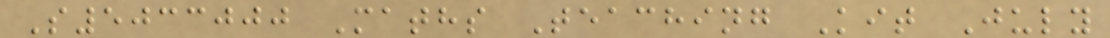S5033000 Maths Teaching Kit July
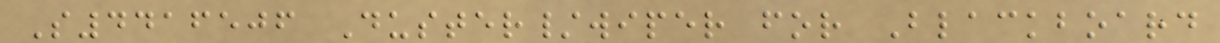S4416506 Duster/wiper for Blackboard
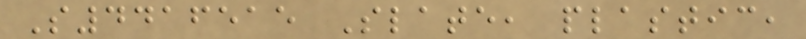S4416515 Slate, plastic,
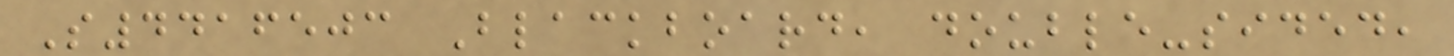S4416503 Blackboard, double-sided,
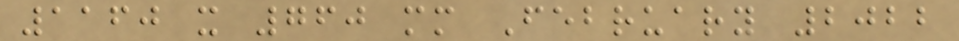1160 x 760 mm February 2022
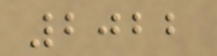2022
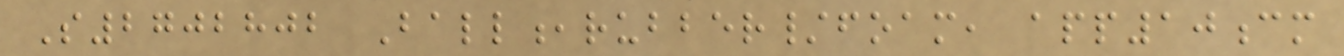S2702802 Ball,rubber/foam, app10cm
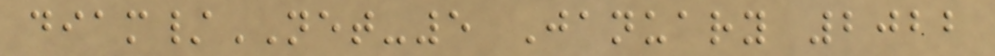diam/NET-5 January 2022
